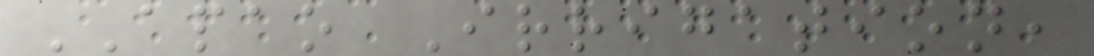APAO Irrigation,
